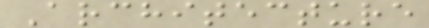Architecture
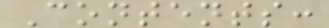Contents:
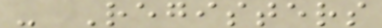- Registers
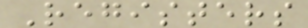Registers
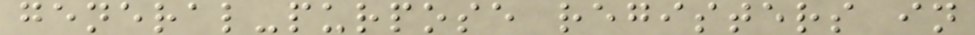general-purpose registers in
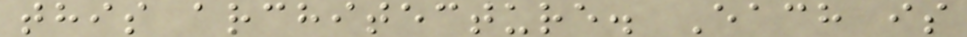this architecture. Each is
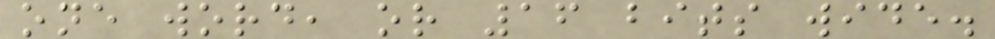one word, or 16 bits wide.
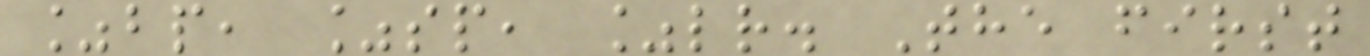%bp, %sp, %lr. The first
